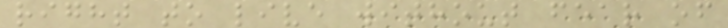right to live without fear of
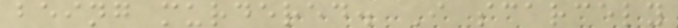being murdered. I scarcely
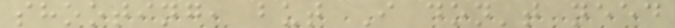shooting, but I don't need
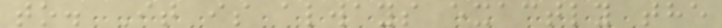to. It is always exactly the
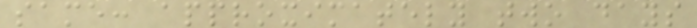same: approximately two days
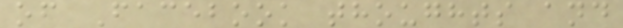of Facebook thoughts and
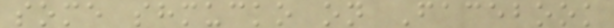some shmucko on Facebook
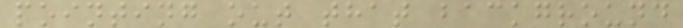pointing out that background
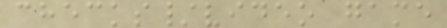checks/video game
